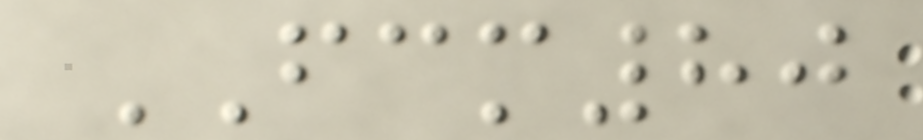FCM80
